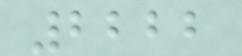2222
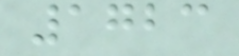1723
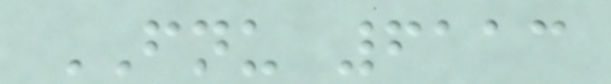FNU 6113
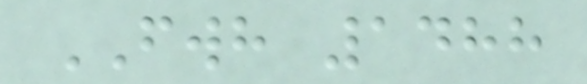FWH 1488
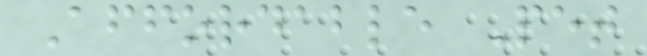Affordable Pet
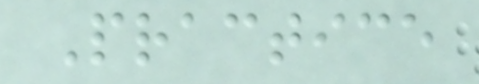Practice
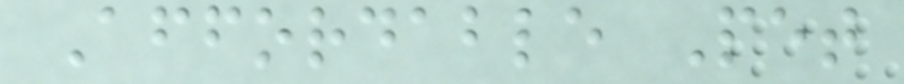Affordable Pet
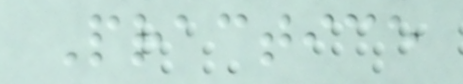Practice
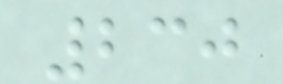230
